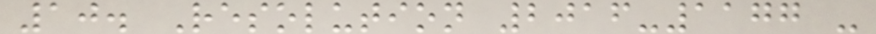10. Resolution 2016-1177 -
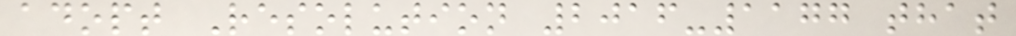adopt Resolution 2016-1177 that
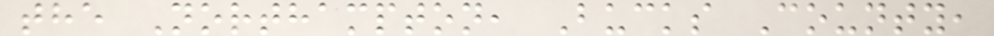the Northampton, Bucks County,
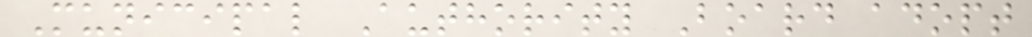Municipal Authority Board adopt
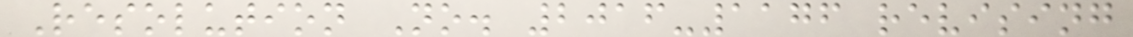Resolution No. 2016-1176 revising
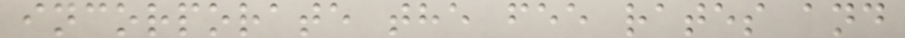incorporate the fee rates and
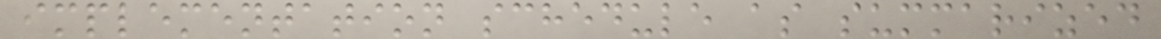implementation schedule as summarized
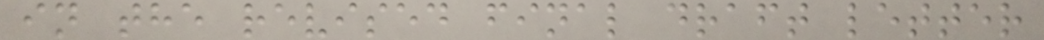in the revised final draft letter
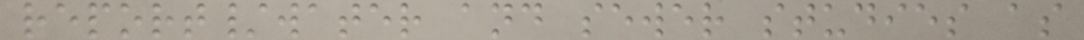report/water and sewer studies as
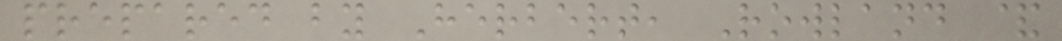prepared by Herbert, Rowland &
